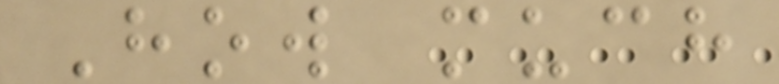How much
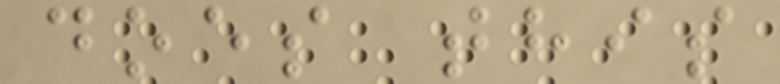does this
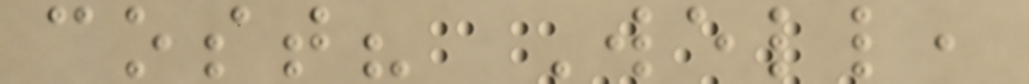cost? Well,
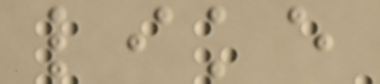like
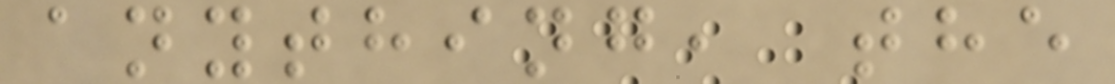anything, the
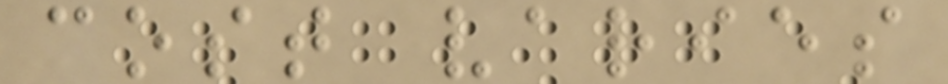cost varies
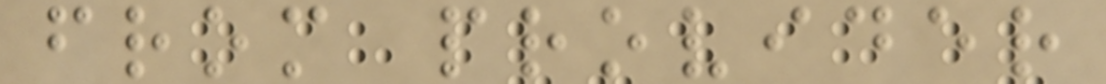from provider
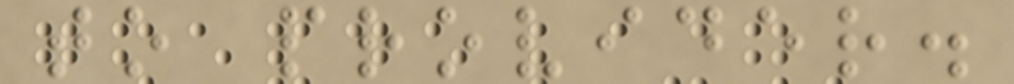to provider.
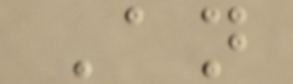An
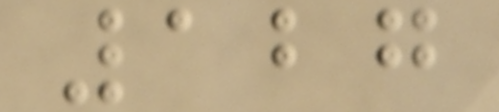127
